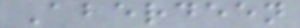Aberdeen
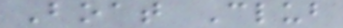Boat Club
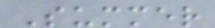Summer
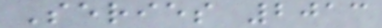Series 2013
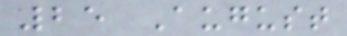25 August
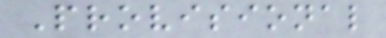Provisional
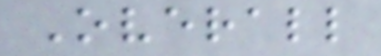Overall
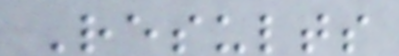Results
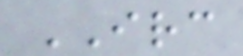IRC
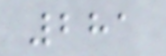281
